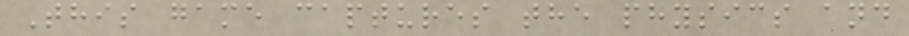This game captures the physics and
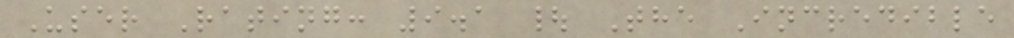User Rating: 9.1 | The Incredible
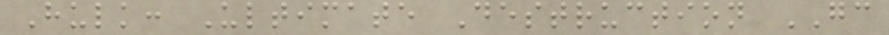Hulk: Ultimate Destruction GC
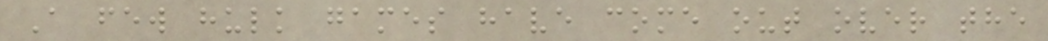A few hulk games have come out over the
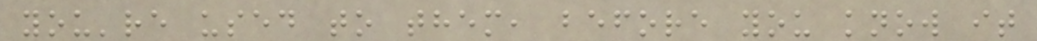you're used to them, before you know it
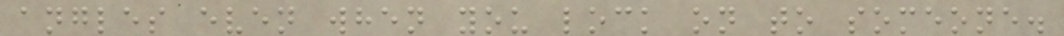angles even when you lock on to someone.
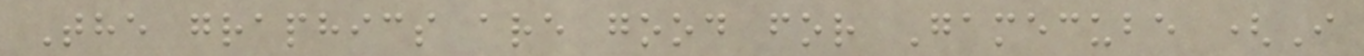The graphics are good for Gamecube (I
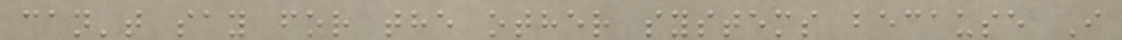can't say for the other systems because I
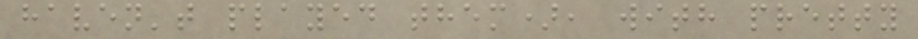haven't played them), with pretty
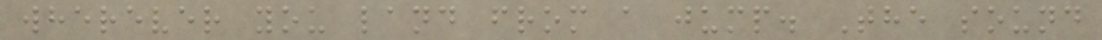wherever you land from a jump. The sound
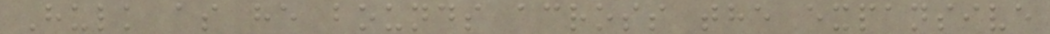Hulk as he bounds across the expansive
